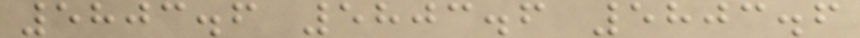5803.6 5803.6 5803.6
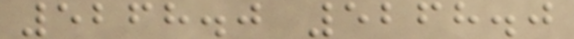5268.0 5268.0
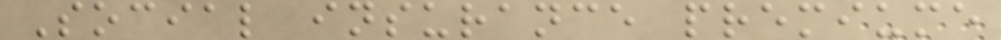Social insurance premiume
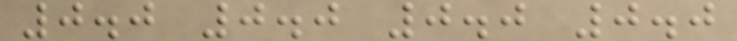0.0 0.0 0.0 0.0
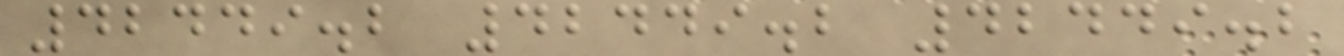42449.2 42449.2 42449.2
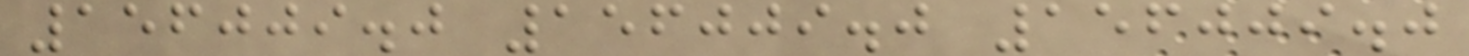156009.0 156009.0 156009.0
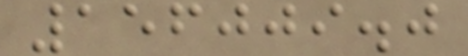156009.0
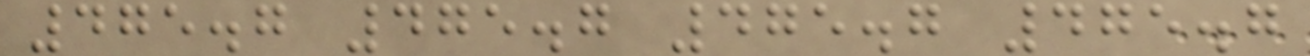475.7 475.7 475.7 475.7
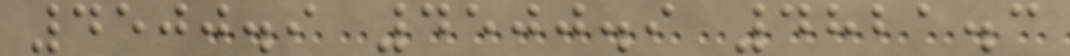4500.9 4500.9 4821.3
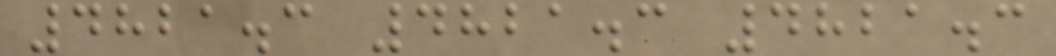4821.3 4821.3 4821.3
